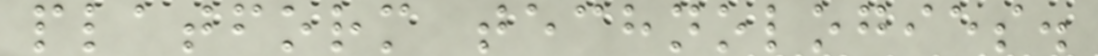platform technologies.
